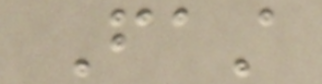Fast
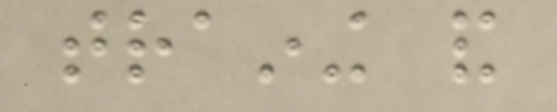training and
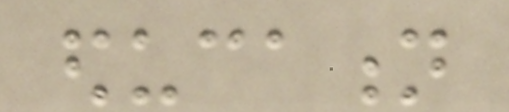education
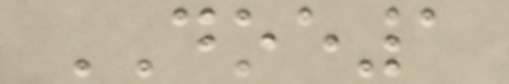DOE1
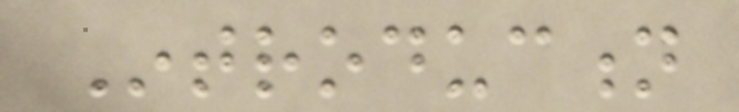Introduction
